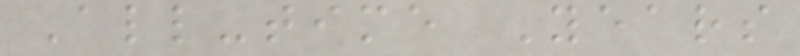All-time Years
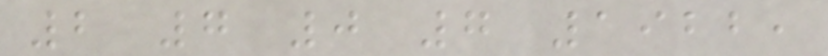2 7 0 7 1922,
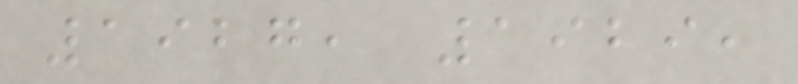1927, 1929,
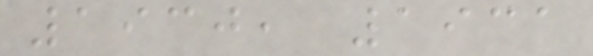1930, 1931
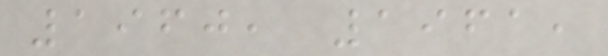1960, 1961,
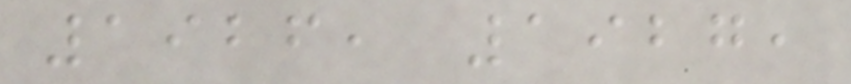1926, 1927,
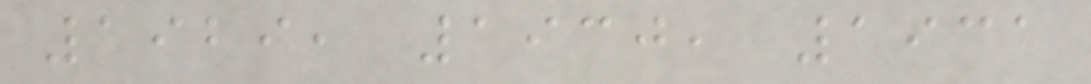1929, 1930, 1931
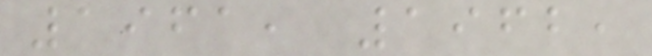1961, 1962,
